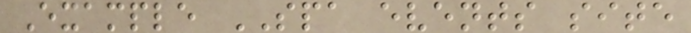Example SPA events site
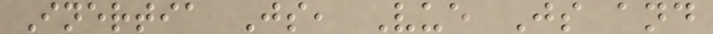Inertia Js, Vue Js and
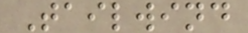Tailwind
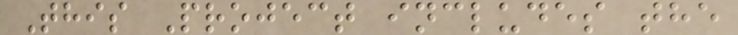This Project includes the
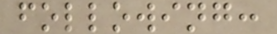following:
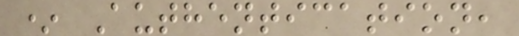* Authentication,
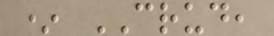* CRUD,
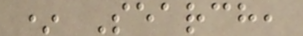* Search,
